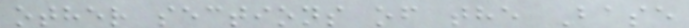other sections of the Base
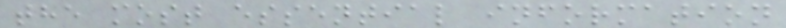the most essential information
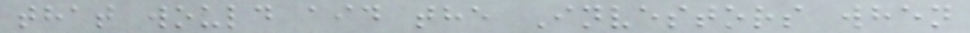that would aid the Investors when
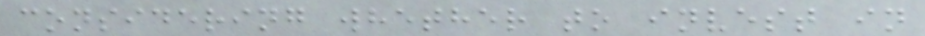considering whether to invest in
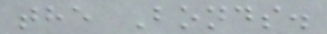the Bonds.
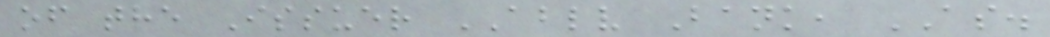of the Issuer ABLV Bank, AS.
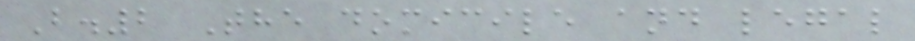B.2 The domicile and legal
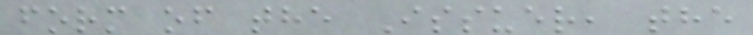form of the Issuer, the
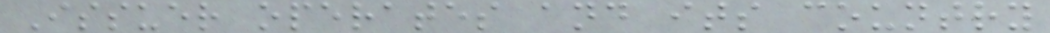Issuer operates and its country
